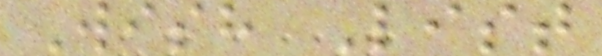Wish List
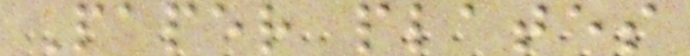Paper plates
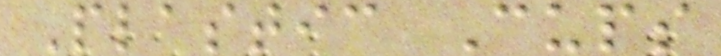Plastic Cups
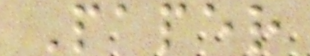Paper
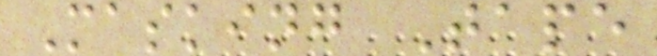Masking Tape
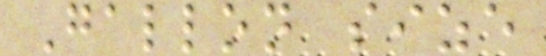Gallon size
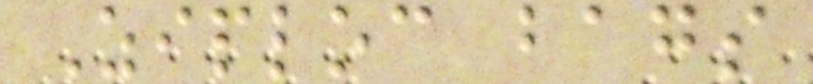Ziploc bags
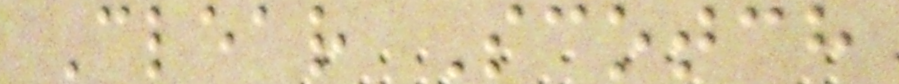Clear Scotch
